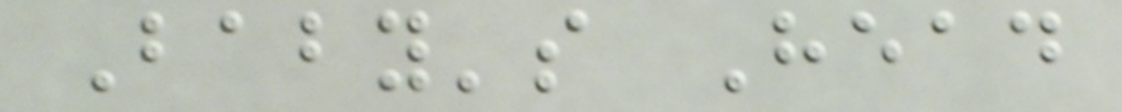Baby's Head
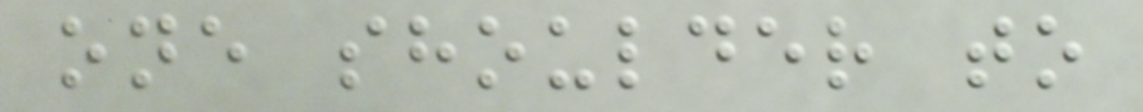one shoulder to
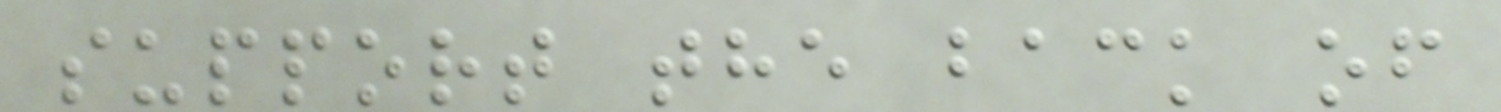support the back of
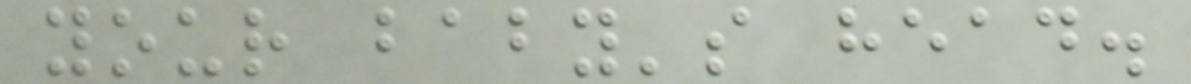your baby's head.
